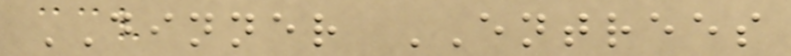DINNER ENTREES
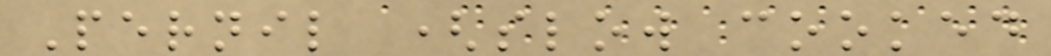Pernil (slow cooked
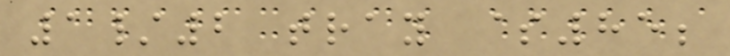1/2 tray $85;
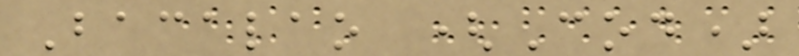Bacalao (Cod)
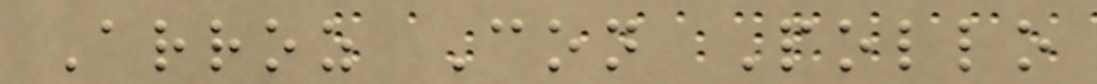Arroz Con Pollo
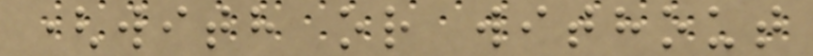(with or without
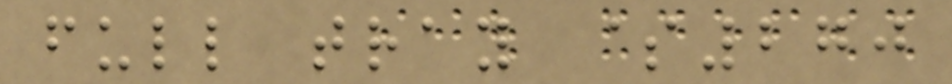full tray $270
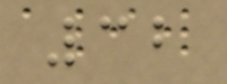32
